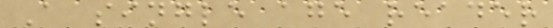A single age reader
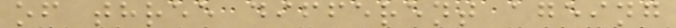of three different ageing
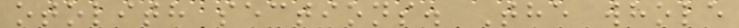otolith sections. The whole
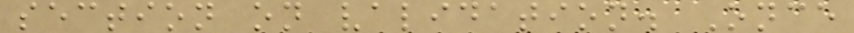section on validation. Once
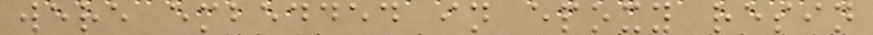were embedded in epoxy resin
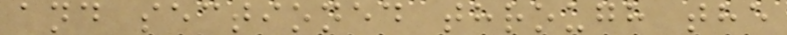and sectioned through the
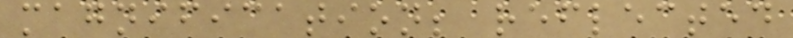magnification; reflected
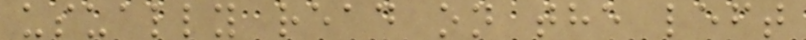usually read on the left
